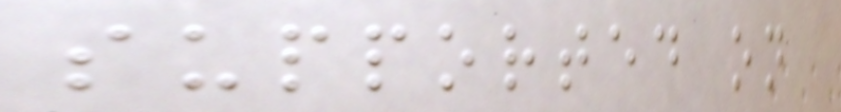supported on
